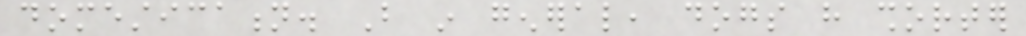domestication. But in general, dogs have shorter
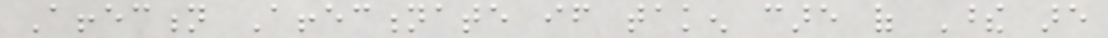Affection Affectionate if taken care of These are
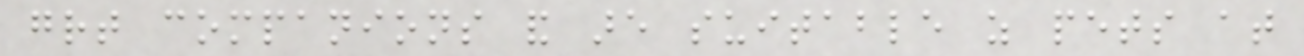great companions and are suitable as pets at
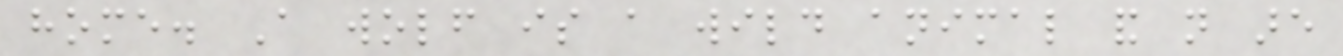home. A wolf is a wild animal and not are
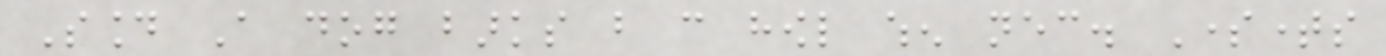Sound A dog barks but can howl when necessary. Sometimes
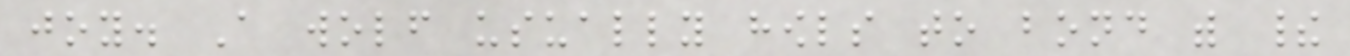joy. A wolf usually howls to bond with their
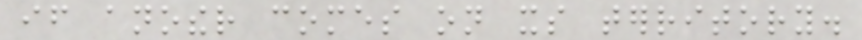if another comes on its territory.
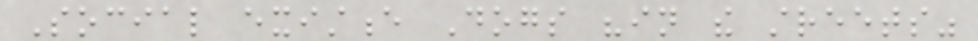Social existence Dogs "in the streets"
